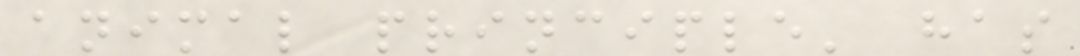animal principle' has
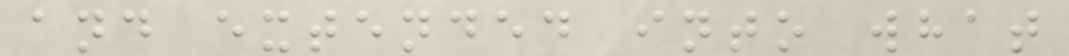and extended into what
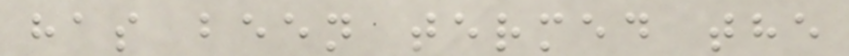has been termed the
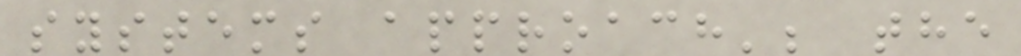systems approach'; the
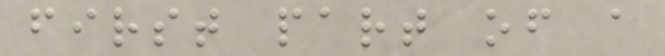first part of a
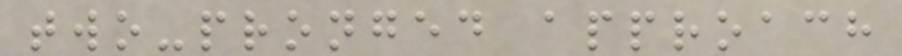two-pronged approach
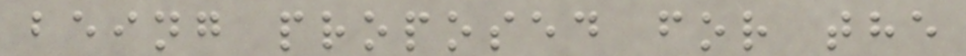being proposed for the
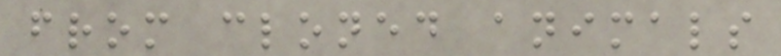from cloned animals
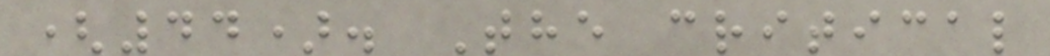(44). The critical
